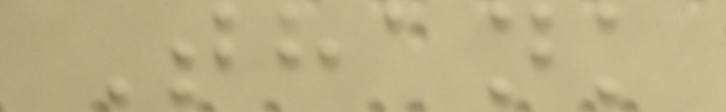Thank
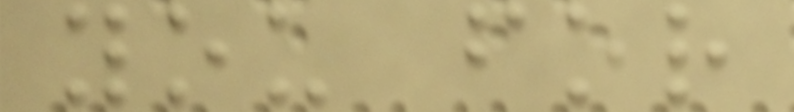you for
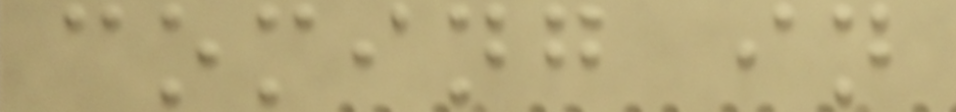coming in
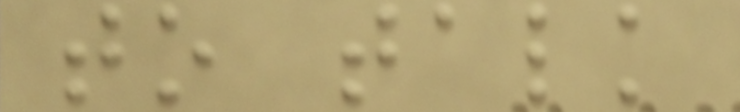to talk
